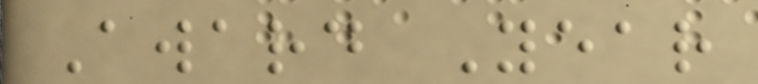Award Year
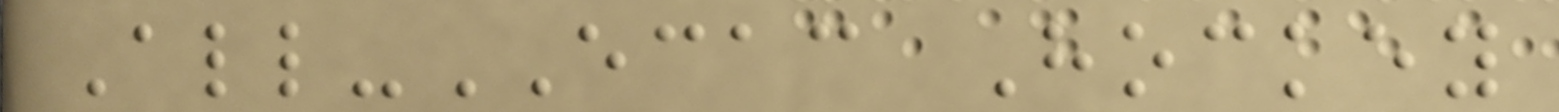All-ECAC Hockey
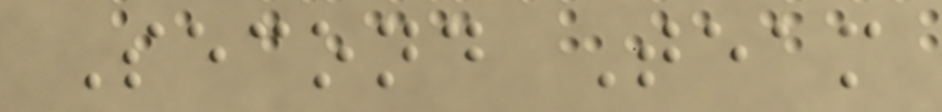Second Team
